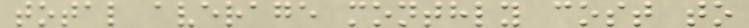total average monthly cost to
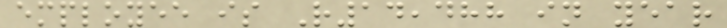employee is R14,488 in year
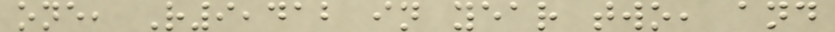one, R9,412 in year two, and
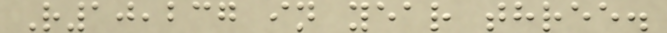R10,237 in year three.
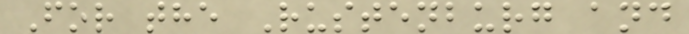For the Rustenburg and
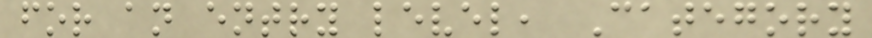for an entry level, Category
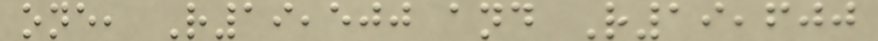one, R19,500 and R19,600
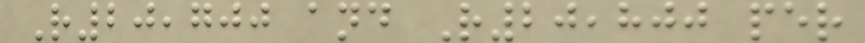R20,700 and R20,800 per
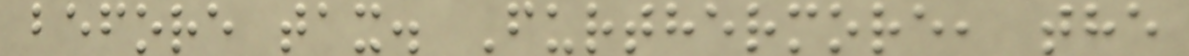before tax. Furthermore, the
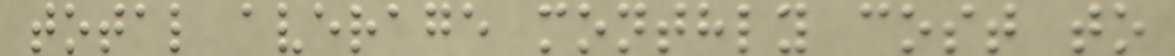total average monthly cost to
